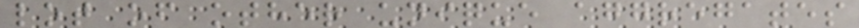lot of other unique aggregates
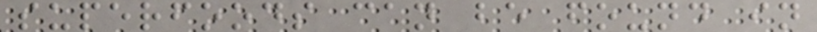superfoods can be found in
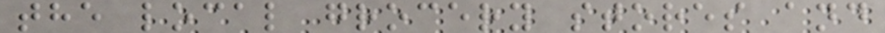the local grocery stores and
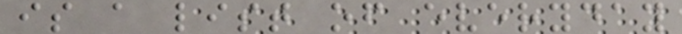is a list of everyday
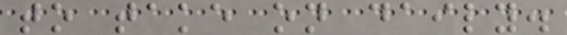to take on daily.
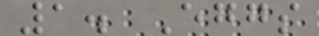1. Eggs
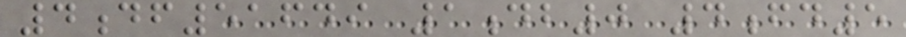4df51649 1db0 4fd5
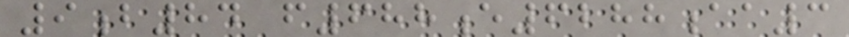9b84 f688e6288aa3
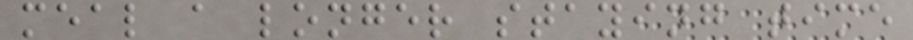meal a longer staying time
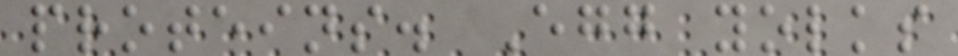proteins. Egg yolks
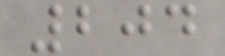204
